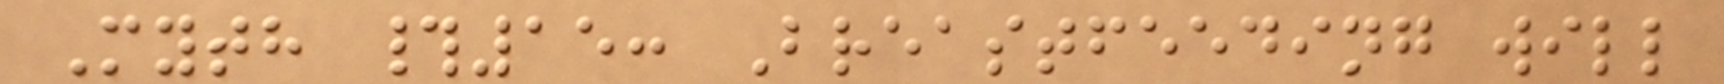Myth #15: Breastfeeding will
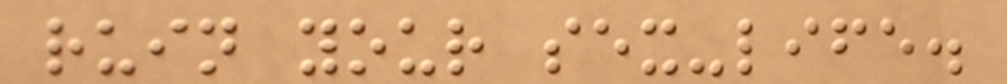ruin your sex-life.
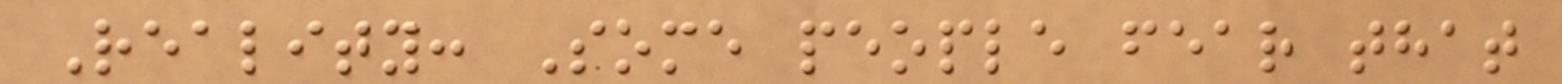Reality: Some people fear that
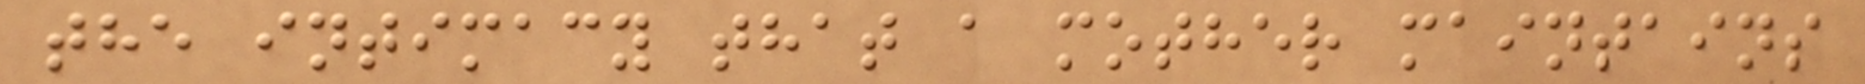the intimacy that a mother maintains
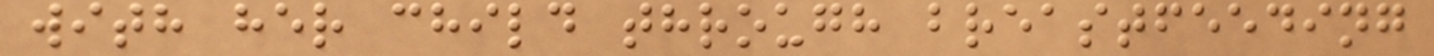with her child through breastfeeding
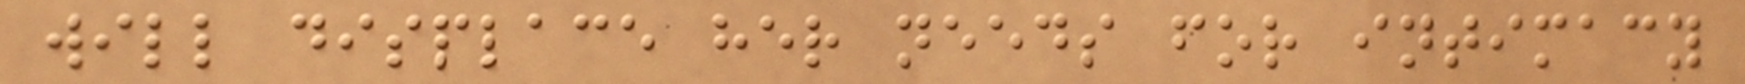will displace her needs for intimacy
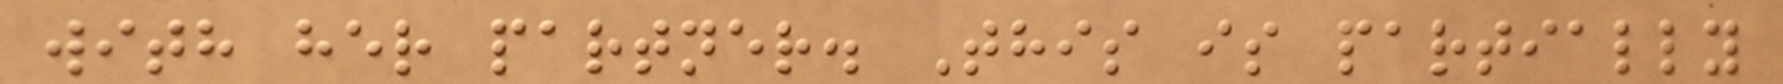with her partner. This is partially
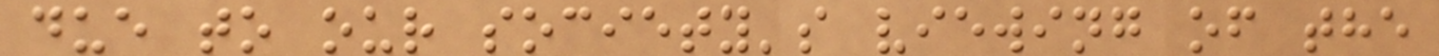due to our society's viewing of the
